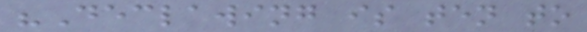"Declawing is ten to
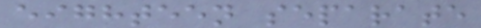eighteen separate
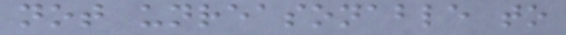not unreasonable to
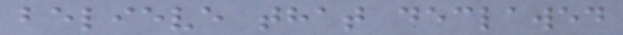believe that declawed
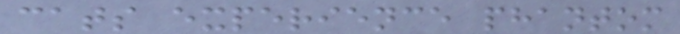cats experience phantom
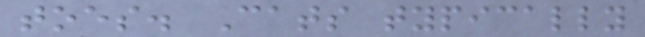toes. Cats typically
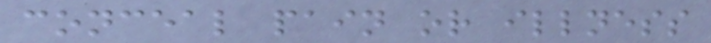conceal pain or illness
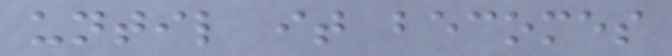until it becomes
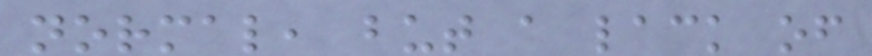normal, but a lack of
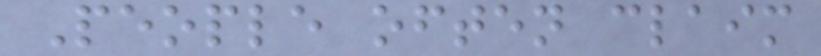People often claim
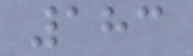183
